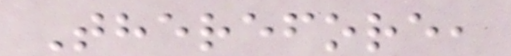Therefore,
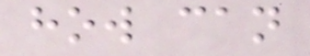how can
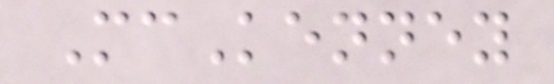McKenney
